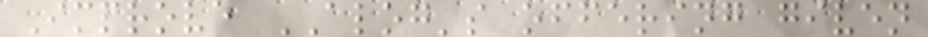Improve ALOG's offering given
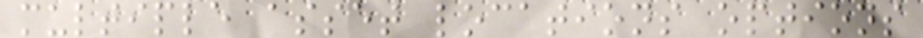multiple asset locations options
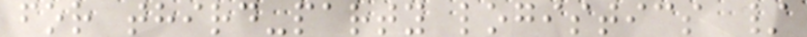for third-party logistics /
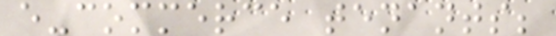e-commerce tenants;
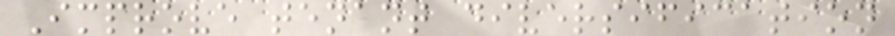Improve tenant diversification
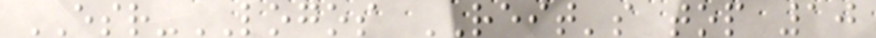ESR-LOGOS REIT's top 10
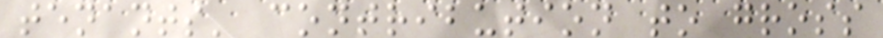tenants' contribution to gross
